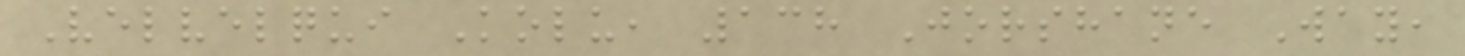Velvelqui Kolu, 138 Jorshane Way,
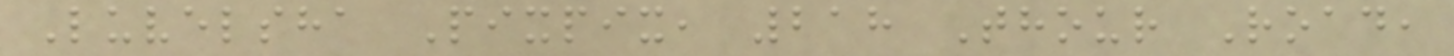Luvelsha Pixpix, 218 Thour Road,
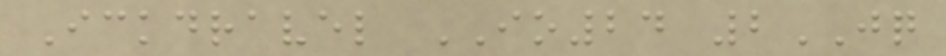Ickdravel IO24 2JQ
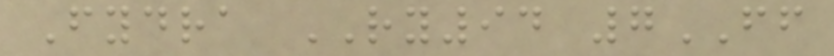Fydra RY94 7FF
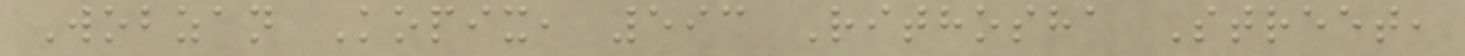Wobzan Kopix, 593 Rithosha Street,
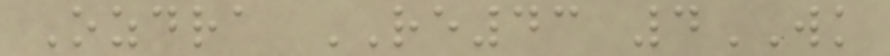Ozdra RE43 4WK
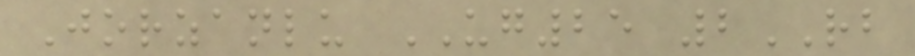Jorzanlu UG25 2RB
